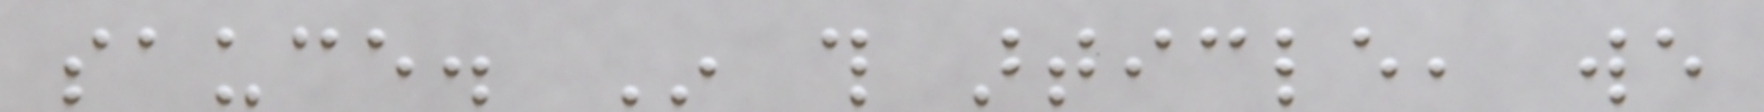sauce. In this article, we
